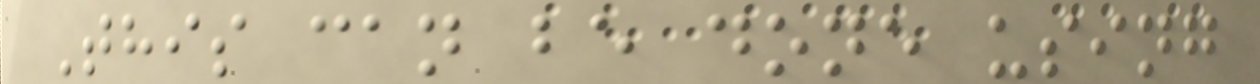This can be done using
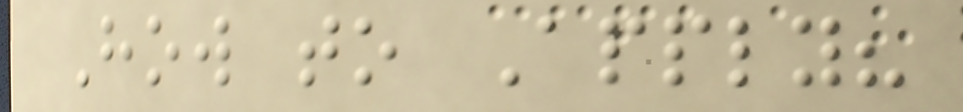How to Apply?
